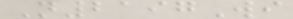N2197Wi
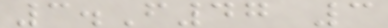3.F47 3
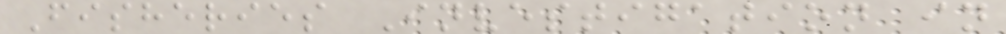Fisheries Investigation in
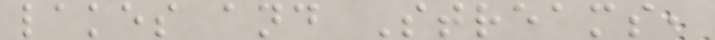lakes and Streams,
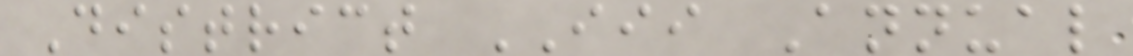District III Annual
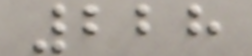228
